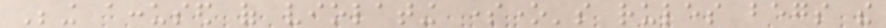Being accused of violating someone's rules begs the
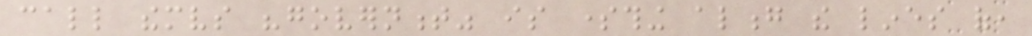call themselves "government" is something along the lines of,
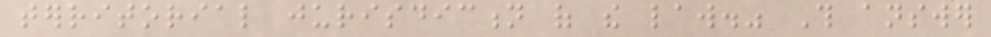territorial jurisdiction of the law." This answer
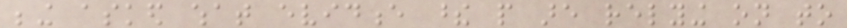being asked what evidence these people are relying on to
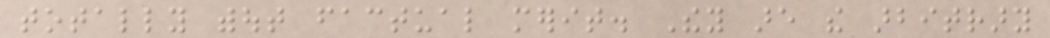totally without factual merit. They are the arbitrary
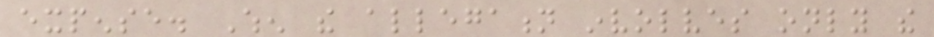expense. When the allegation involves only the
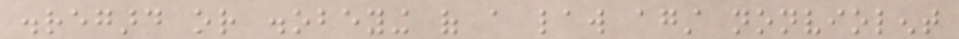disregard or disobeying of a law against nonviolent
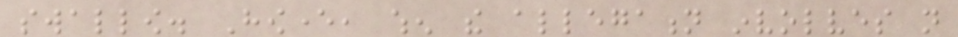swallow. However, when the allegation involves not
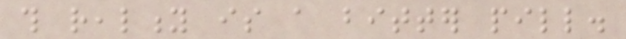this reality is a bitter pill.
